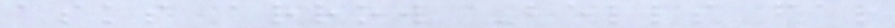asks arrow Bells far
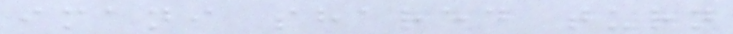imani shared turn
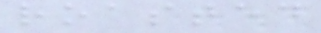roasted
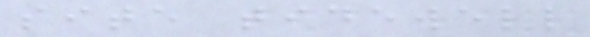site tidewell
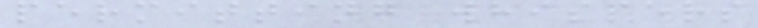permitting whispers
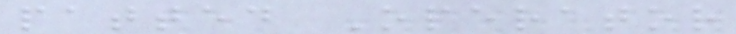patted Operator
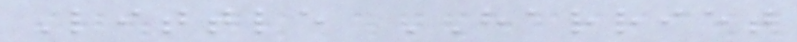Little HARRIET
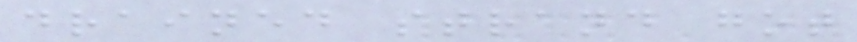drained strand got
